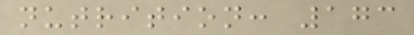nutrition: 173
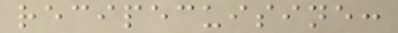recipecuisine:
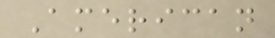American
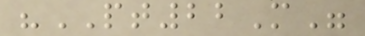"PT22M"
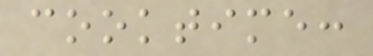cooktime:
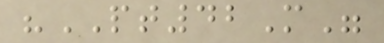"PT42M"
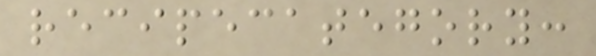recipecategory:
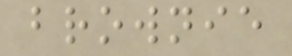brownie
